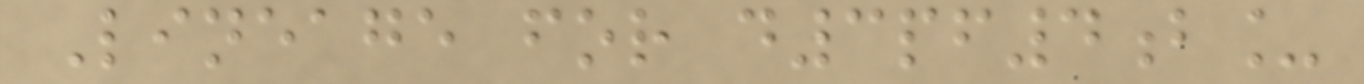Lineage for d3pf4b_
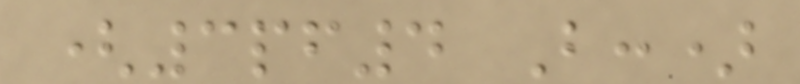(3pf4 B:)
